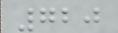720
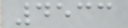4533
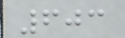603
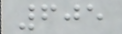605
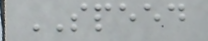SPEED
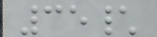35\
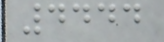4444
